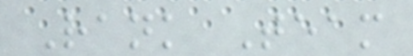Rank Team
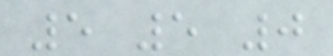5 5 0
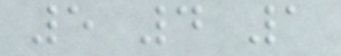5 4 1
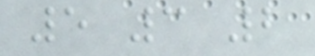5 3 2
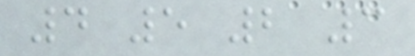4 5 2 3
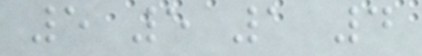5 5 1 4
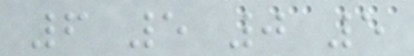6 5 0 5
